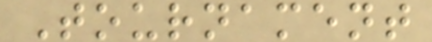Tournament
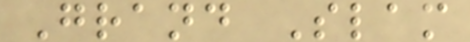Grand Slam
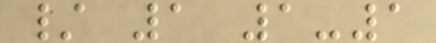/ 1 1-1
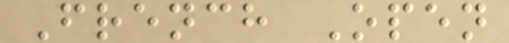French Open
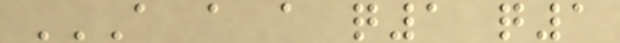A A A Q1 Q1
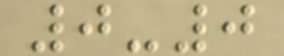0-0
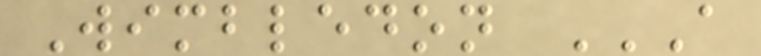Wimbledon A
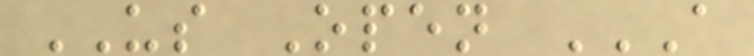US Open A
